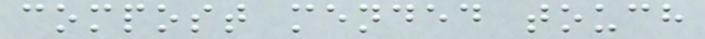compost mended touch
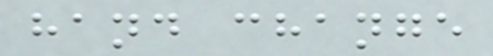hand change
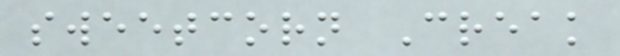sweetcorn Creak
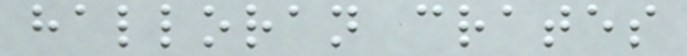halloran crates
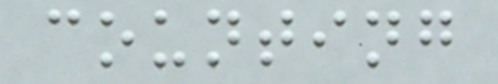counting
